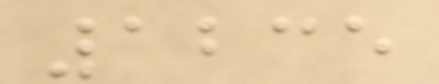1235
